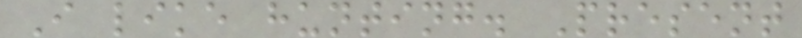I like hunting. Present
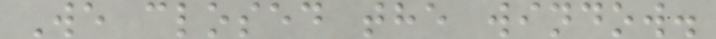We closed the window.
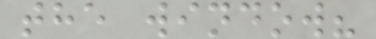the window?
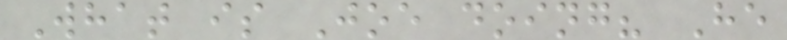What is Joe doing? He
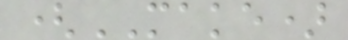(MAKE)
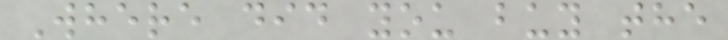Where did you buy the
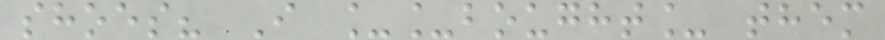shoes? I __bought_ them
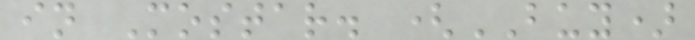in Mostar. (BUY)
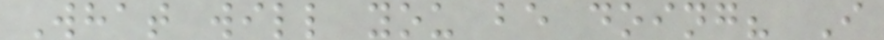What will you be doing? I
